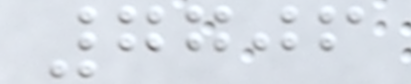7706
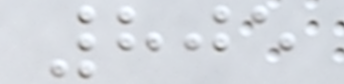805
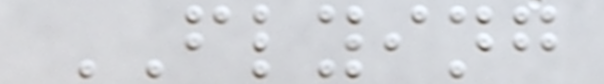FLYING
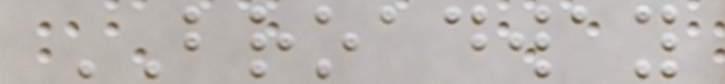BROADWAY
